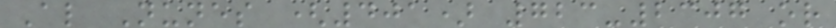Al Nunes (401) 723-2307 or
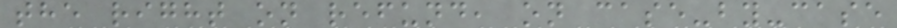the right on refund, on case-by-case
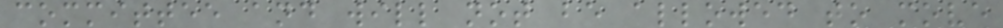committee and will not be allowed to move
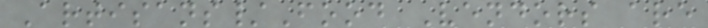Artisans/Food Vendors are
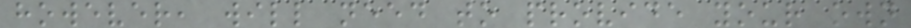however, will need to provide your own
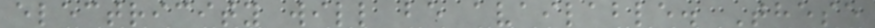electricity will be available. These
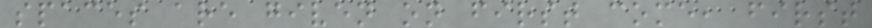spaces are given on first come, first
